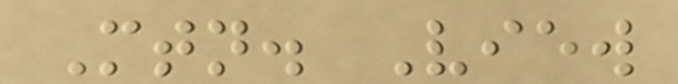Mtn. View
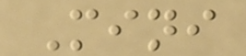Mini
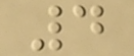4
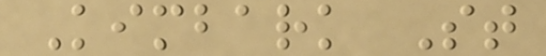Kimbark St
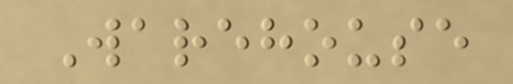Warehouse
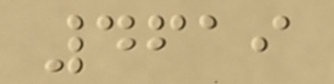4619
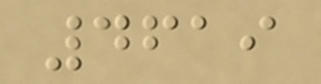4619
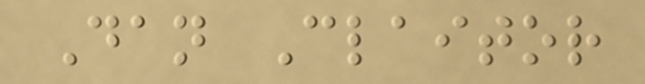Dan Claitor
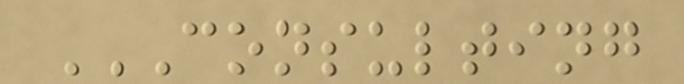CONSULTING
